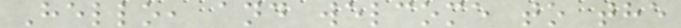Hello, and welcome to the
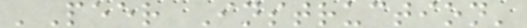'Peer Instruction'
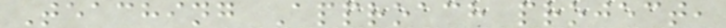Teaching Approach project,
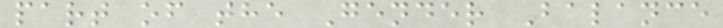part of the Gender Balance
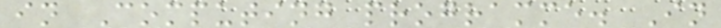in Computing programme. In
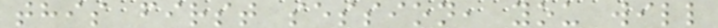this first session, you will
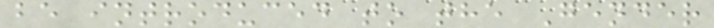be introduced to the Gender
